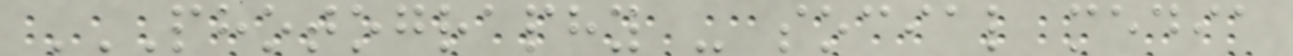PHOTOGRAPHY - SOCIAL MEDIA
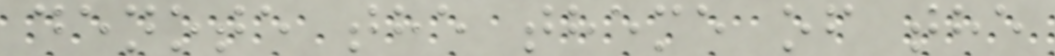denote the theme of the
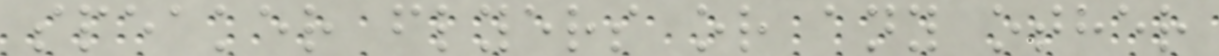speaker flyers or any other
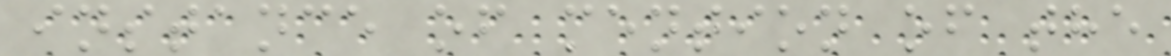instance of mention of the
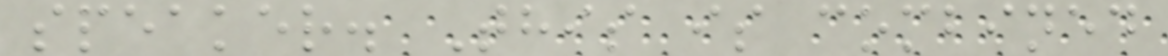speaker. This is combined
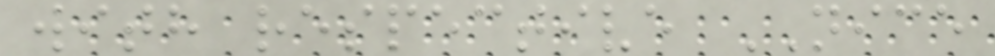with respective NICE
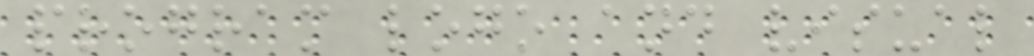program logo and visual
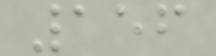156
